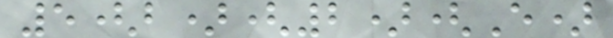5(b)(2)(E)
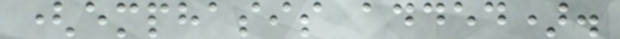(emphasis added).
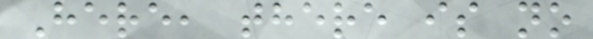Here, there is no
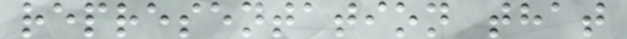representation that
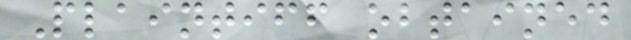Plaintiff obtained
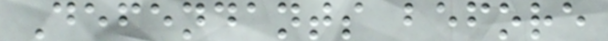Defendants before
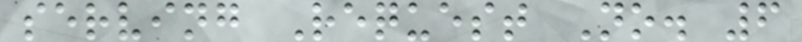serving Request No. 6
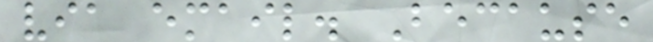via email. Because
